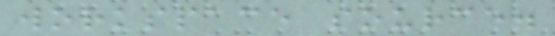workspace source.
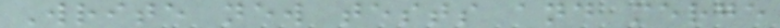Write new tests and merge
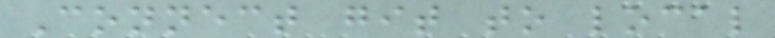Connect git to local
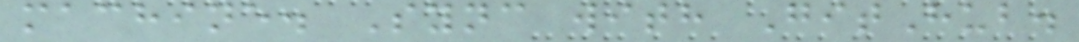machine. Sync with GitHub.
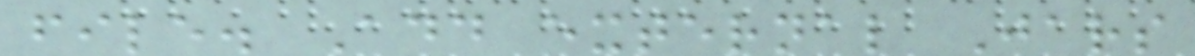file. Add external Jars
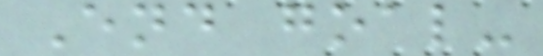End goal-
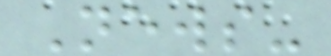News-
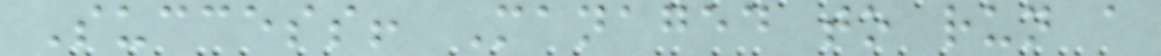Success! Managed to run a
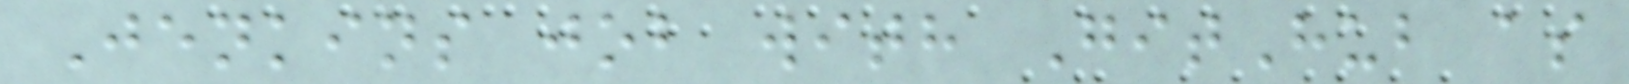Jenkins job with GitHub as
